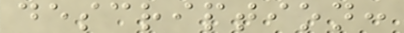description:
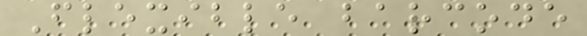Flexible barcode
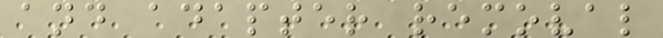and adapter removal
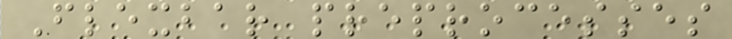Flexbar preprocesses
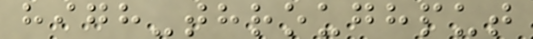high-throughput
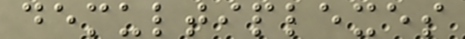demultiplexes
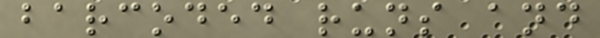barcoded runs and
